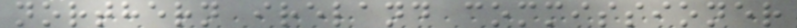northern ireland commissioner
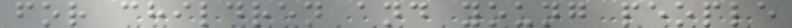for children and young people
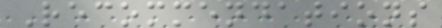Recommendations
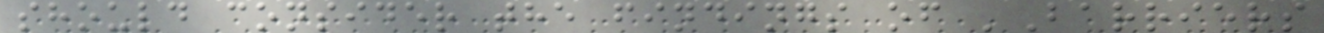should consider the findings of 'Barriers
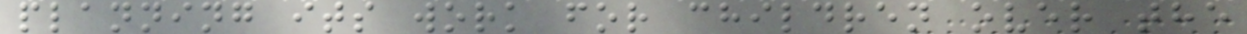planning its work for children over the
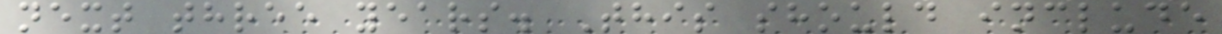next three years. This should include
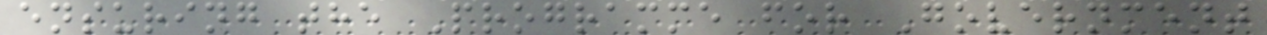ensuring the Programme for Government
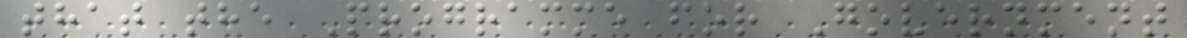that the Programme for Government
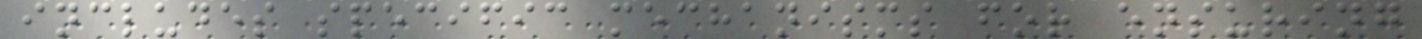includes specific mechanisms for ensuring
